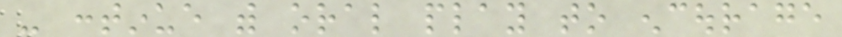- continue with oral play to encourage
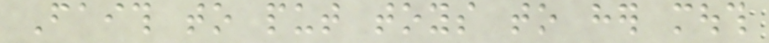Faith to put toys to her mouth
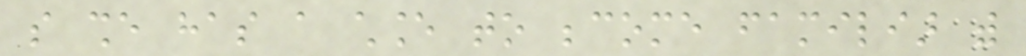so she has a chance to become familiar with
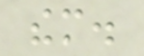them.
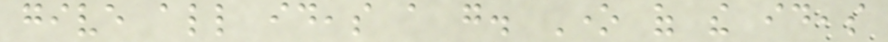give all ideas a go. One of the ideas
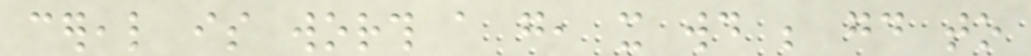cereal is worth a go, it would be good to
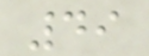49
